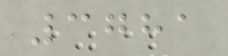3781
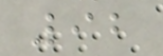92
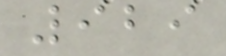929
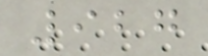927
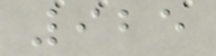925
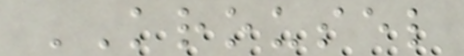KROUSEL
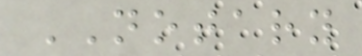NOTARY
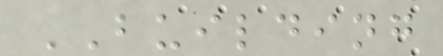BUILDING
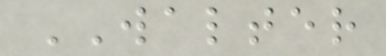WALTER
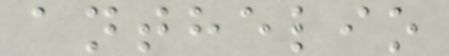anthelio
